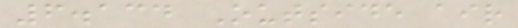6.134 Outside air
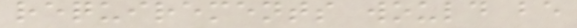requirements would be
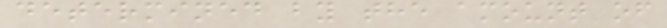determined by the amount of
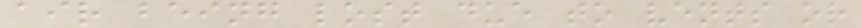air being lost due to vents or
